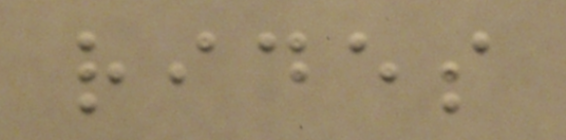rides
